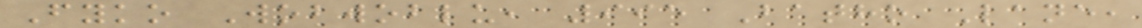Fyko Wobwoblu, 995 Batho Lane,
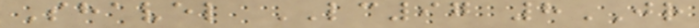Shavel LC97 8JR
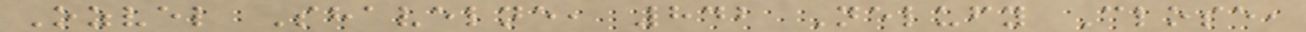Ozvel Shavelne, 842 Nelufy Close,
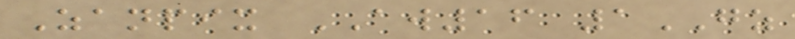Zanpix AW16 1GZ
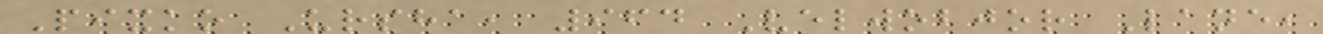Pixko Ursha, 964 Velwobjor Lane,
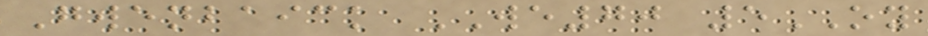Gwenbaick WE70 5OY
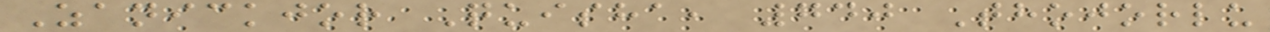Zanickjor Quisha, 740 Thojorlu
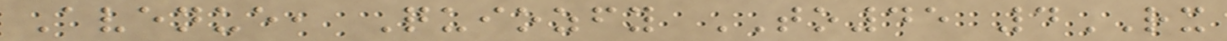Avenue, Quiozfy TO45 4RX
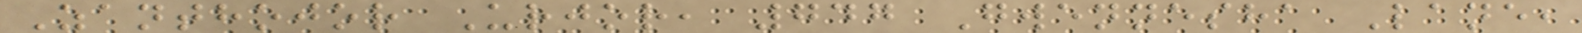Zanthojor Urjor, 747 Gwennesha Lane,
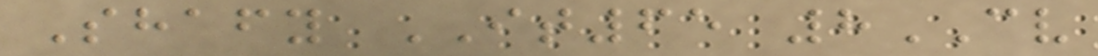Shafy IT65 8CV
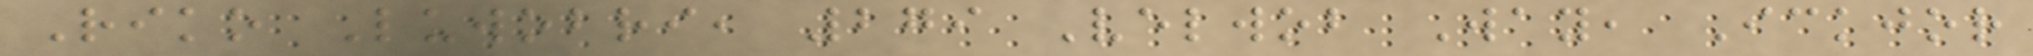Riko Luwobri, 279 Velwob Way, Ickjor
